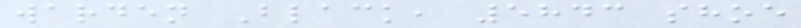warden Black, 5843 shoe
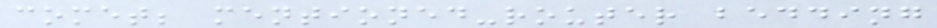comet; mentioned-router bedding
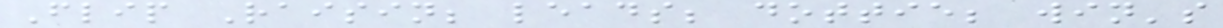Flip Raisin; leads; dottie; win's
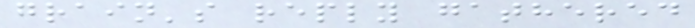grain's reply gathered
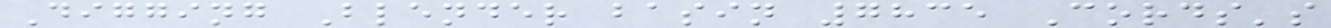Digging Blender basin 7835 Cords's
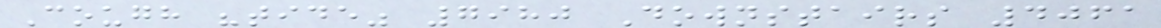Cough "tide" 7980 Downstairs 4061
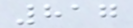817
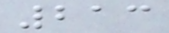213
